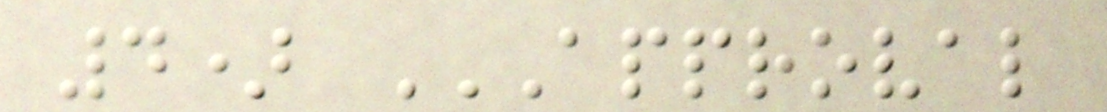4) APPROVAL
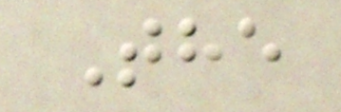The
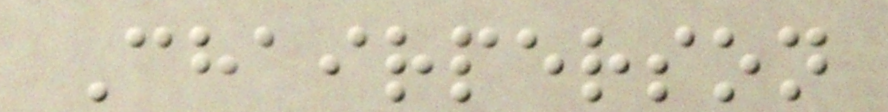Chairperson
